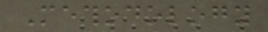Methodology
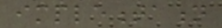implementation
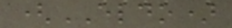(ELDO)
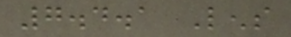7.4.1 Lens
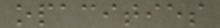opacities
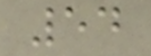54
